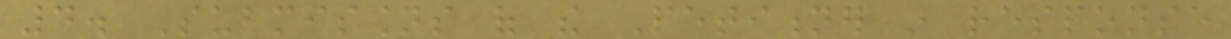4. Submissions of the Petitioner in response
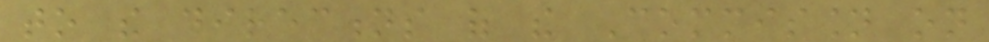to the directions of the Commission on
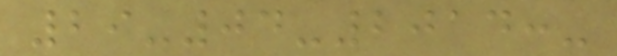29-04-2014:-
